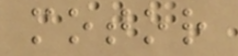motor
